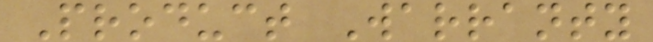Product Warranty
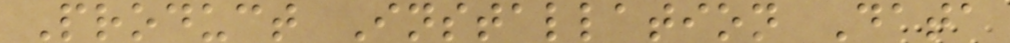Product Installation Data
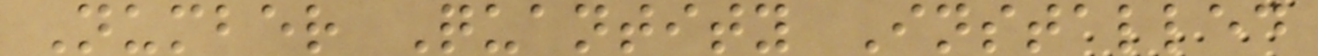Number Quantity Installed
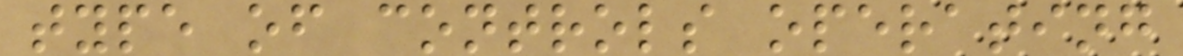type of controls operating
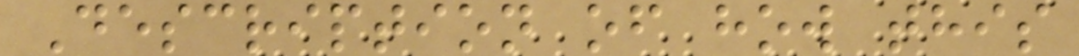Description of how this
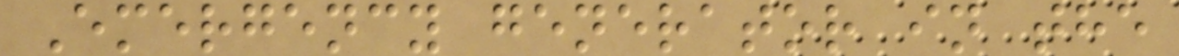Emergency generator in the
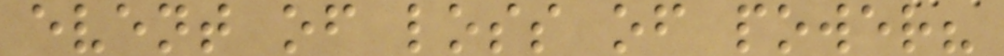event of loss of power?
